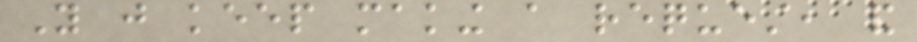You just keep making a request, and
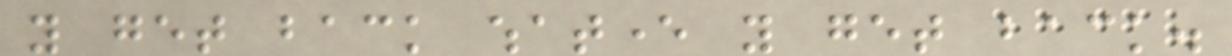you get back whatever you get back.
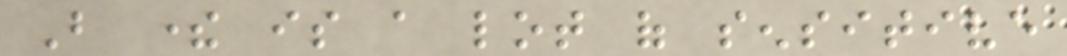But there is a lot of sensitive
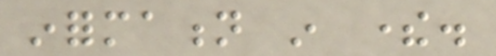information in there.
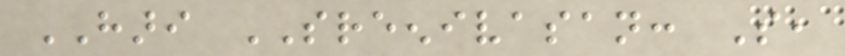HARI SREENIVASAN: So,
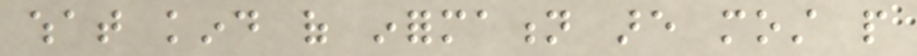what kind of information are most people
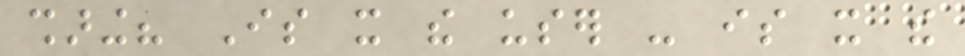sharing? Is it the user - is it the
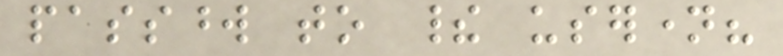password to their username?
